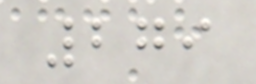279
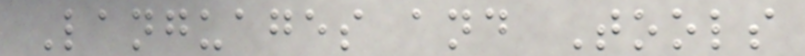Languages and Tools
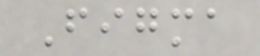Figma
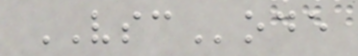VSCode
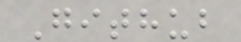Github
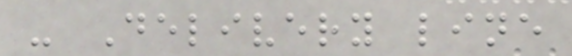- Delivery line
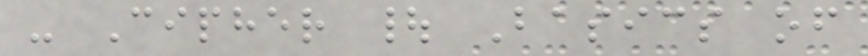- Cipher | Basics of
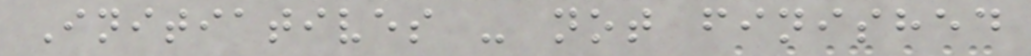Initiatives - not finished
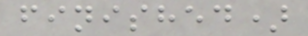finished)
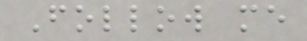Follow me
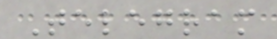Telegram
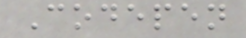Codepen
